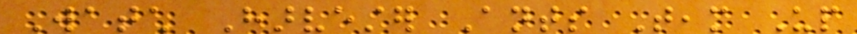Watch Harvester Ants Team Up
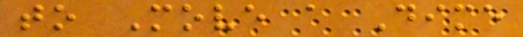to Move a Dime
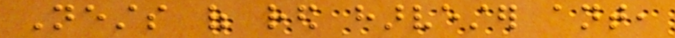Nests of red harvester ant,
